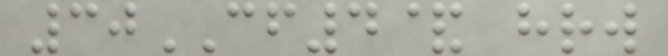30CF4& hrw
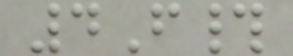4F#
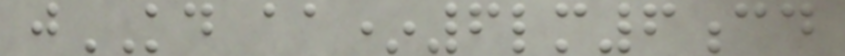jKD aa*6lm6cd
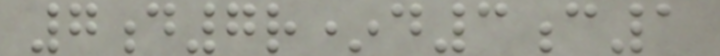7d7r*d3c1
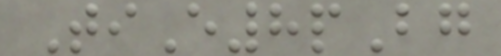TiE8pBg
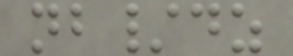nb/dz
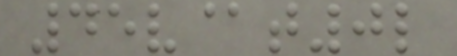45v@t0l
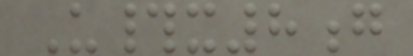U#x8g
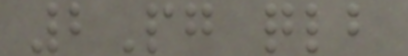2Pg qlb
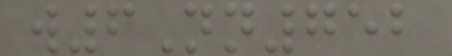w6Nn752
